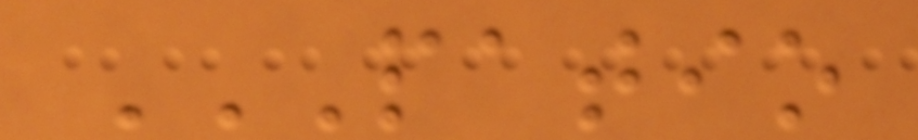PATIO
